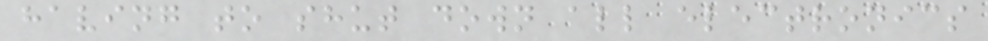having to shut down all electronics
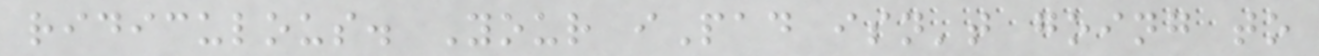ridiculous. Your iPad isn't going to
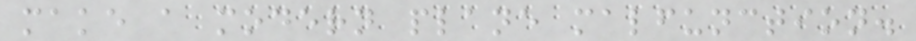make a modern plane malfunction.
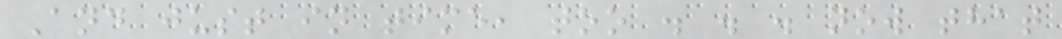And just in time, too . . . now that
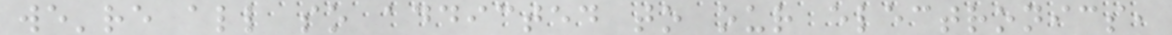we're all so addicted to our electronics,
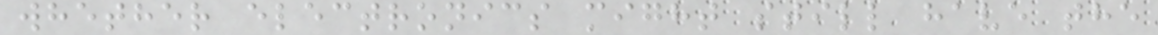whether electronics might still have the
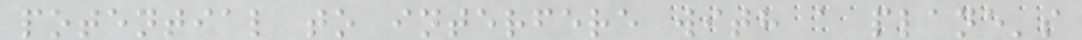potential to interfere with a plane's
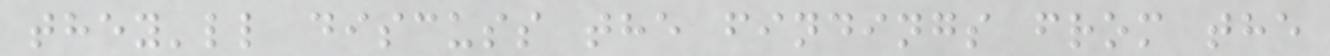they'll discuss the findings from the
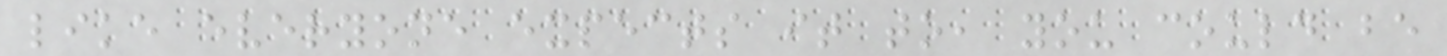like everyone expects it to, you could be
